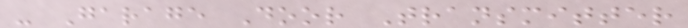- Garage Door Transmitter
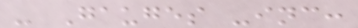- Gauges -inc:
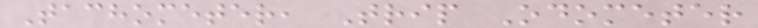Tachometer, Trip Odometer
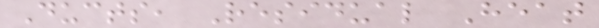Ducts, Residual Heat
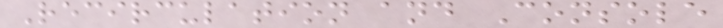Recirculation and Console
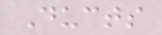Ducts
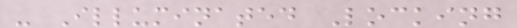- Illuminated Locking
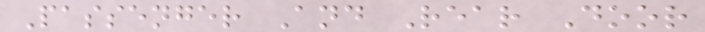Passenger And Rear Door
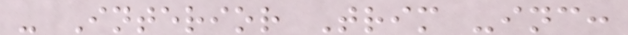- Interior Trim -inc:
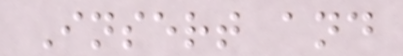Insert and
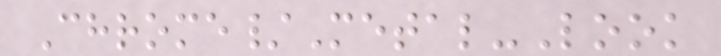Chrome/Metal-Look
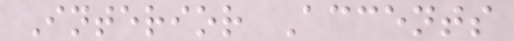Interior Accents
